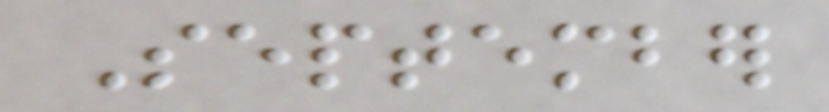September
